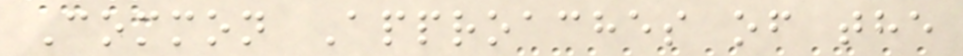Common Approaches of the
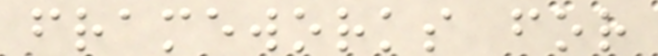frameworks for
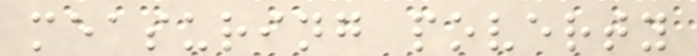measuring poverty
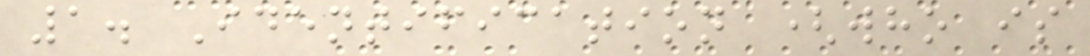1. Identification (who is
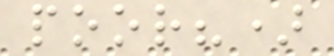poor?)
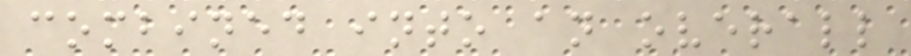combined into an overall
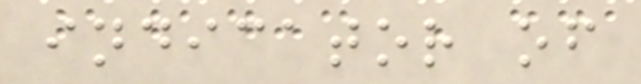indicator of
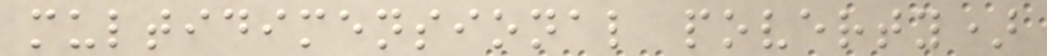multidimensional poverty)
